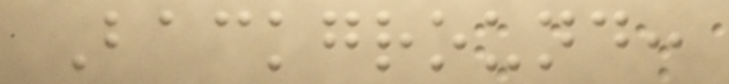Background:
